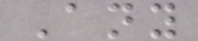Any
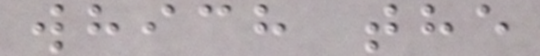which the
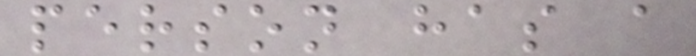person has a
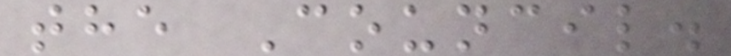the Council.
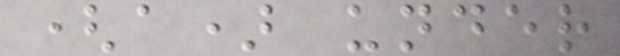(a) under
